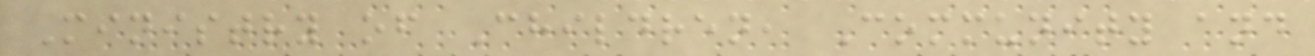Ministry of Children, Community and
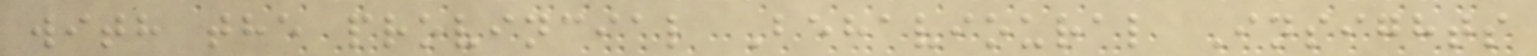with the provincial Behavioural Insights
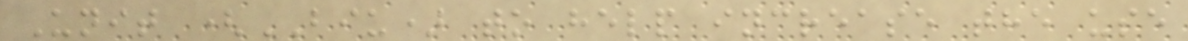Unit (BIU) to help increase the use
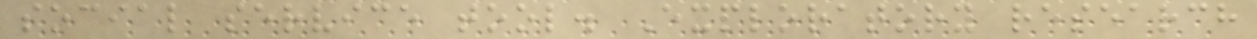social service tool. Exploratory research
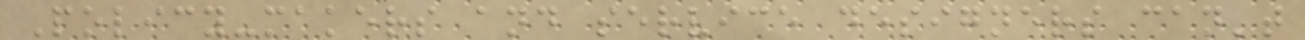Policy-makers and service designers can't
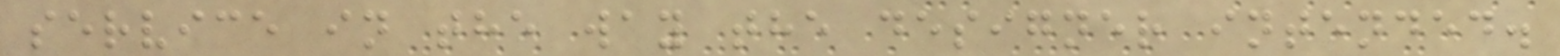service in the way the designer intended.
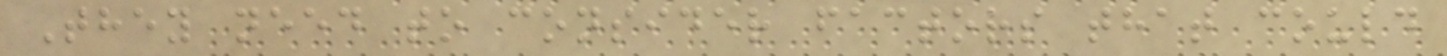They need to consider factors that could
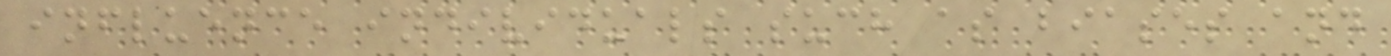influence individuals such as biases and
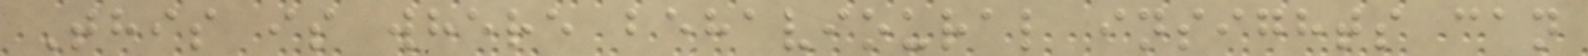This is where behavioural insights can
